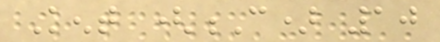Kent (C) 10
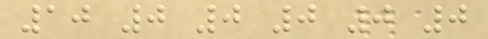10 0 0 0 0 0
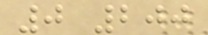0 200
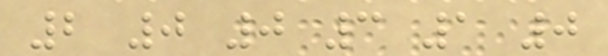2 0 0 3 1 0
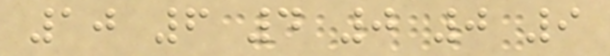10 6 4 0 0 9
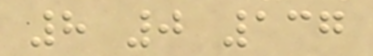8 0 137
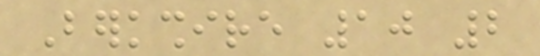Berkshire 10 2
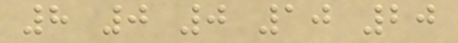8 0 0 10 20
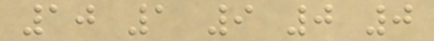10 1 9 0 0
